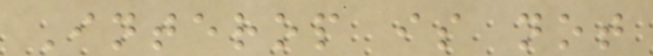Interop is not
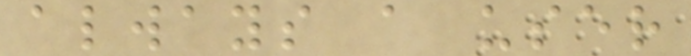always a user
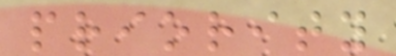priority
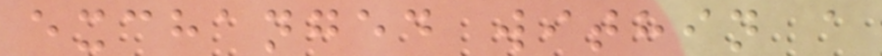exchanged within a
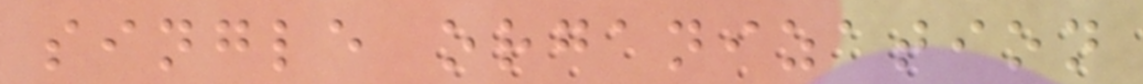single organization
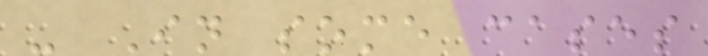- In some cases
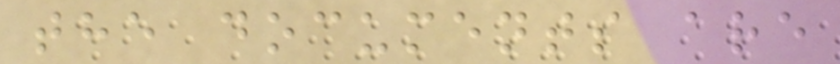the documents are
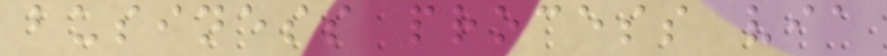business process via
